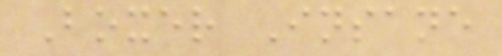Boxer Insane
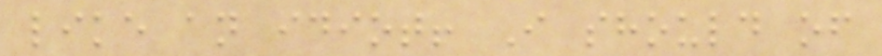like an idiot! I should of
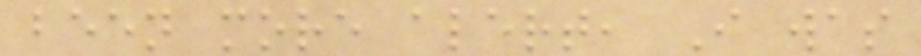been more alert, I was
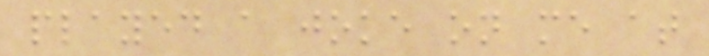played a joke on me at
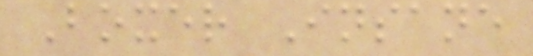Boxer Insane
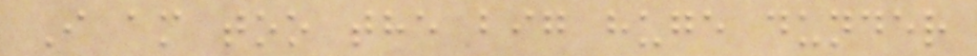I am too the big huge dunder
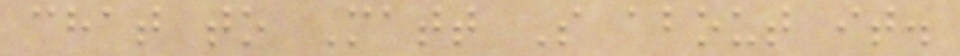chat to Matt S about it.
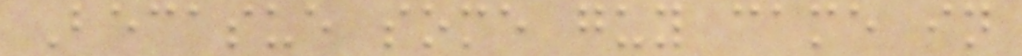Becasue some guy came in
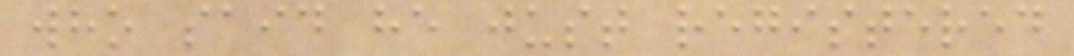who said he just registered
